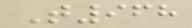T968
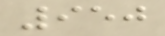950
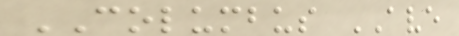COLUMBUS AVE
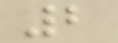2
